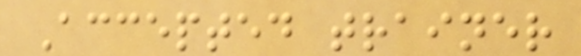Accepted trainer
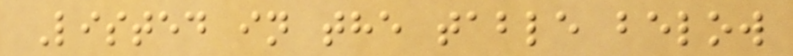Listed in the table below
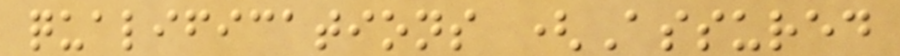qualifications (Assured
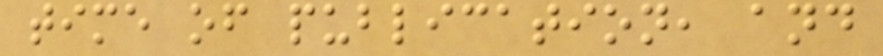time of publication, and
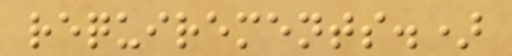requirements.)
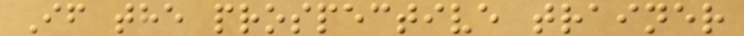If the prospective trainer
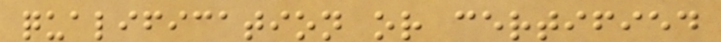qualification or certified
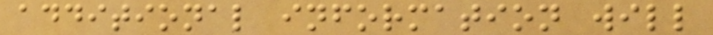additional information will
